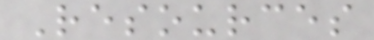Resources
